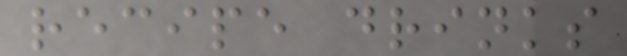recipe drinks
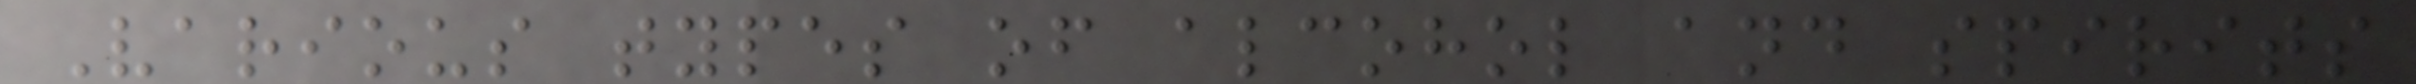Various types of alcohol and spirits
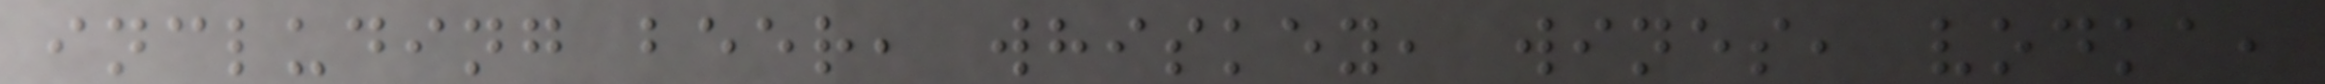including beer, whiskey, wines, vodka,
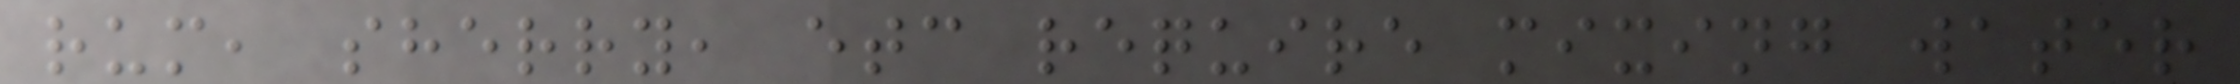rum, sherry, etc require mixing water
